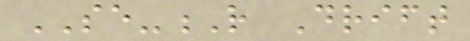SE-R Drift
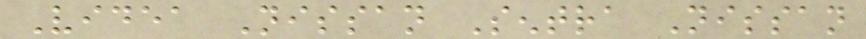Videa Nissan Sentra Nissan
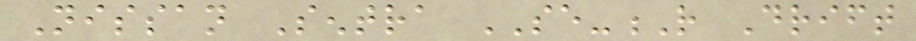Nissan Sentra SE-R Drift
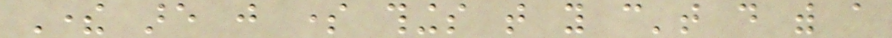There are just some things that you can't do with a
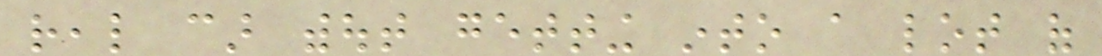real car without getting into a lot of
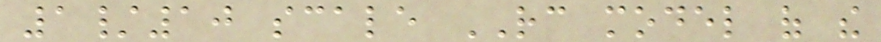1/10 scale RC model of the
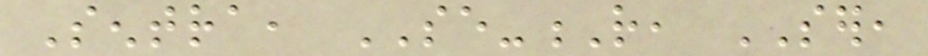Sentra, SE-R, SER,
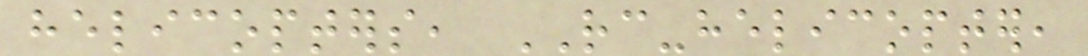helicopters, RC-helicopter,
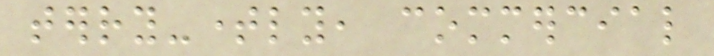terry-timely, commercial
